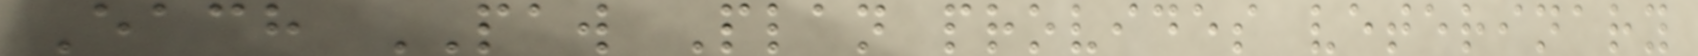Each PAW Plan provides veterinary
